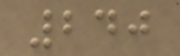240
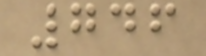746
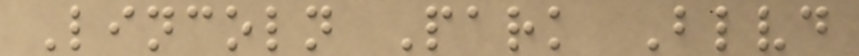Lincoln Park Blvd
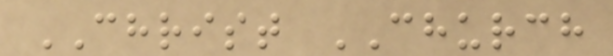CHRIST CHURCH
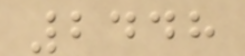2448
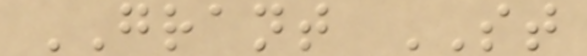GRANT ST
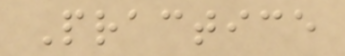Practice
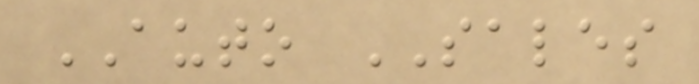AUTO SALES
